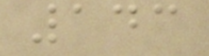143
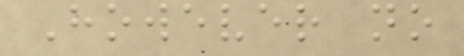However no
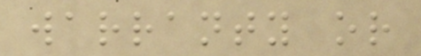warranty or
